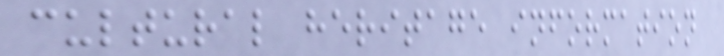cultural heritage information
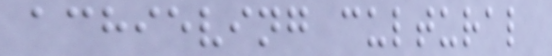achieving cultural
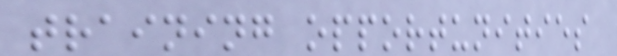training opportunities
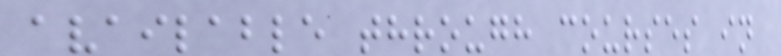available through courses in
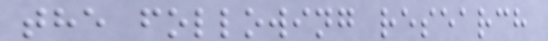the following research
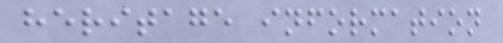heritage information
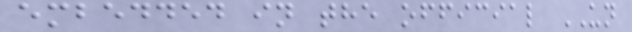embedded in the official UN
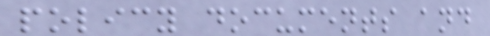policy documents and
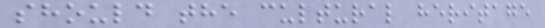should the cultural heritage
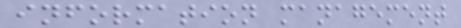information management
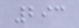293
